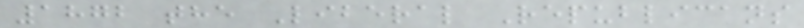1872 the Liberal Republicans
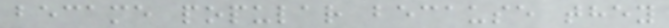became popular because they
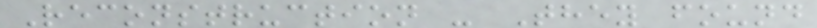Reconstruction - They found
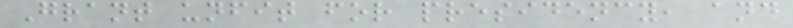Grant unfit for presidency, and
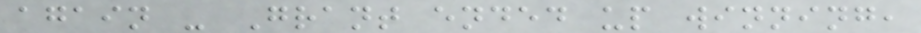again - Grant ended up winning,
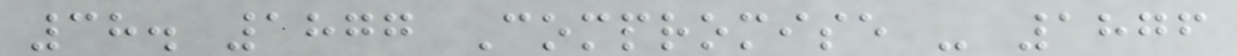38. 1877 Compromise - 1876
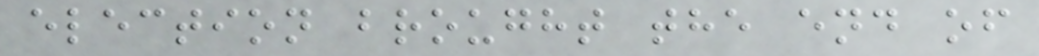election brought the end of
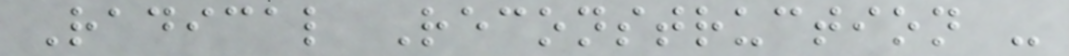Radical Reconstruction -
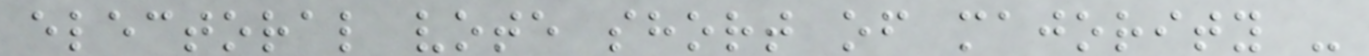electoral vote short of majority -
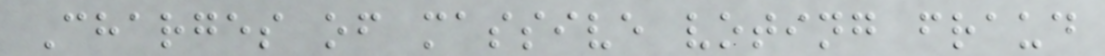Charges of massive voting fraud
